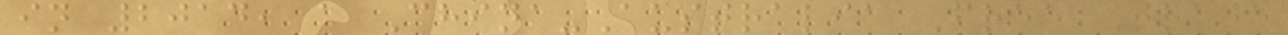in 2014, a China-Australia Free Trade
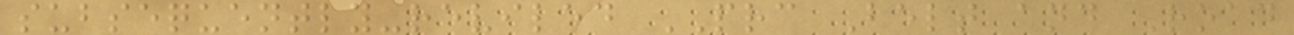subsequently-reviled PRC Belt and Road
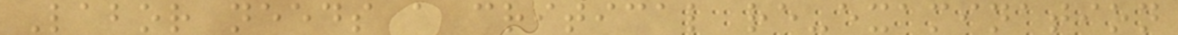Labor needs a critical re-examination
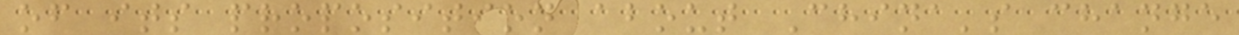of its proposition about China's change
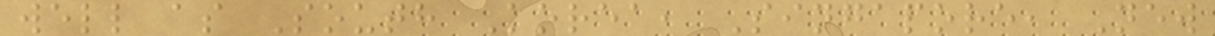well as South Korea, Singapore, New
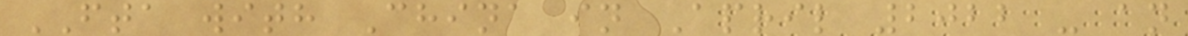FTA with China in April 2022 - an
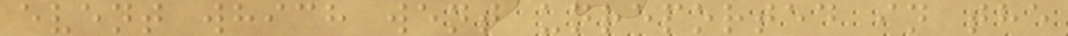event which went unreported in the
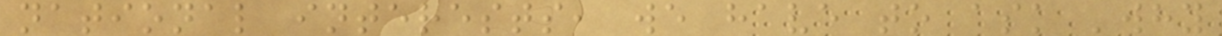national interests, we have to ask 'why
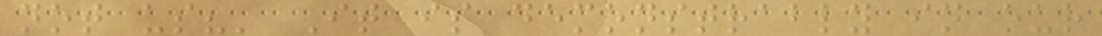not us?' It is demonstrably in our
